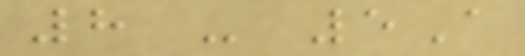8 - 5A
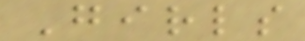Girls
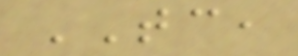TC,
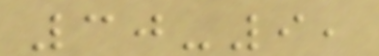30-9,
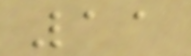11
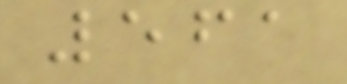561
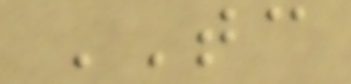TC
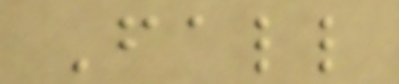Fall
